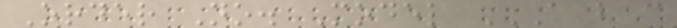Order No. Model A B C
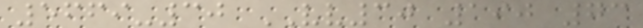5669-30 VV30 190 73
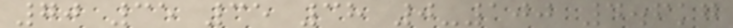70 35 35 38 0-100 4.6kg
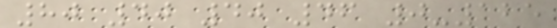80 40 40 46 0-125
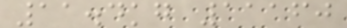11.4kg 11160
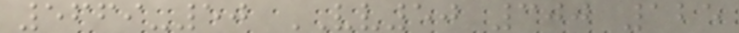5669-50 VV50 300 125
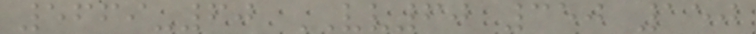5669-60 VV60 350 150
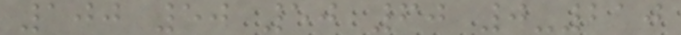100 50 50 60 0-210
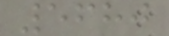5680
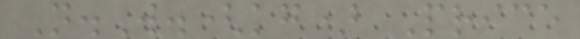N.W.(kg) Price
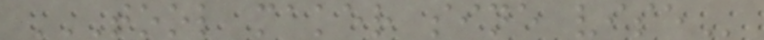TOOL MAKER SINE VISE
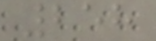258
